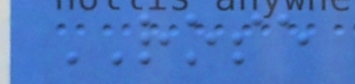ROSE
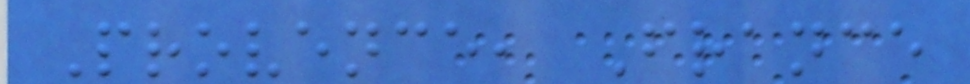Provence, France
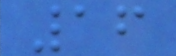16
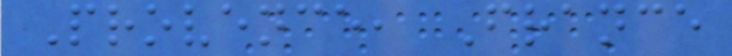Provence, France
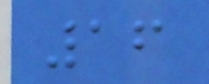16
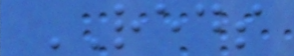REDS
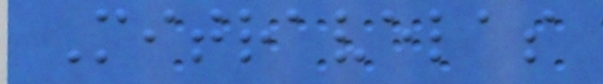Mitravelas
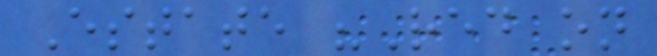Estate "Red on
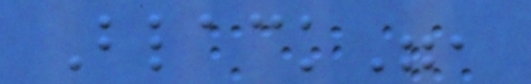Black",
